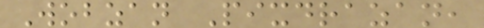Wobzan Pixdrazan,
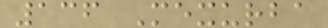136 Mexurba
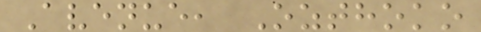Avenue, Ozthoko
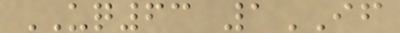UQ63 1IF
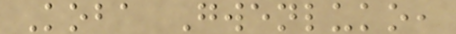Koba Gwenluko,
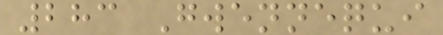283 Gwennequi
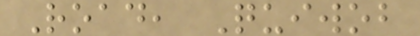Road, Quiwob
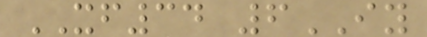XF34 6IY
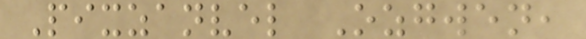Pixzanvel Ozgwen,
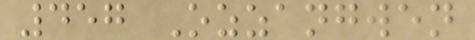457 Ozzangwen
